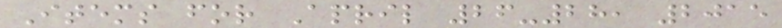Items for April 26-28, 2015
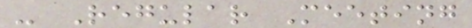- Regular Meeting
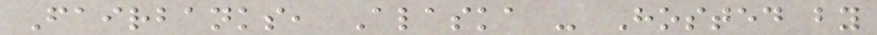Fairbanks, Alaska - Hosted by
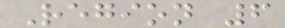Region 6
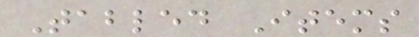Tabled Items
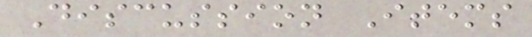Discussion Items
